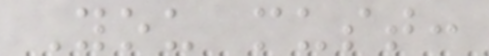You must:
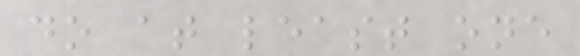do at least one
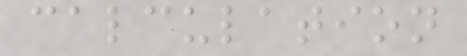calculation
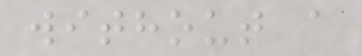without a
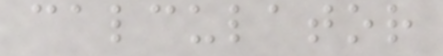calculator
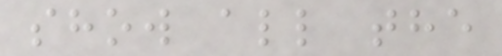show all the
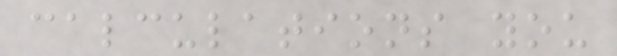calculations you
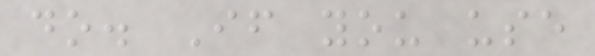do. If you use
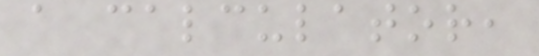a calculator,
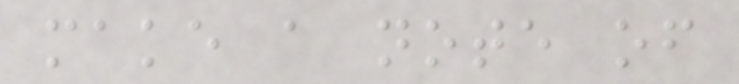make a note of
